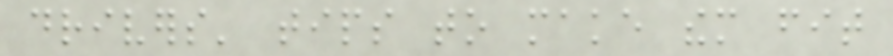drivers' tips to make them fit
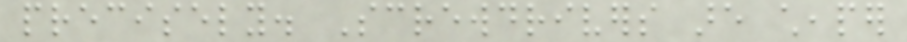precisely. Screwdrivers are cheaper
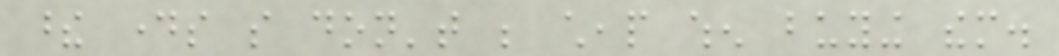these days so don't be cheap when buying them.
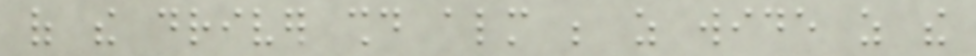of the driver should almost be as wide as the
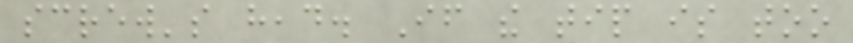screw's head. If the tip is too
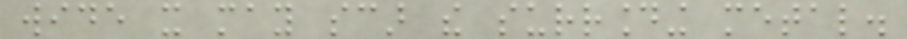wide it may scar the surrounding metal.
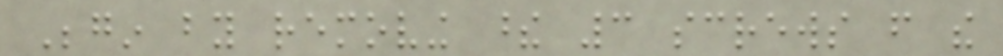Begin by removing these 3 screws from the
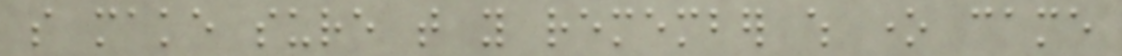so make sure that you remember which one came
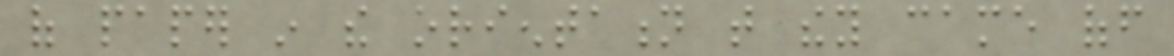of paper in the orientation that they came off
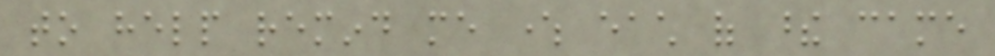to help remind me where each of these came
